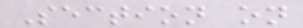Section on
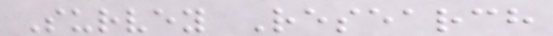Survey Research
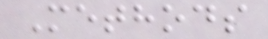Methods
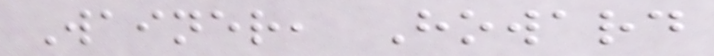Wainer, Howard
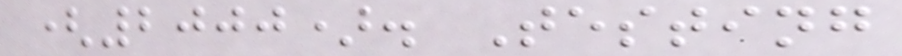(2000). Testing
